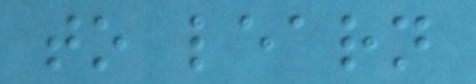to learn
